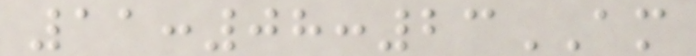11:08:23AM
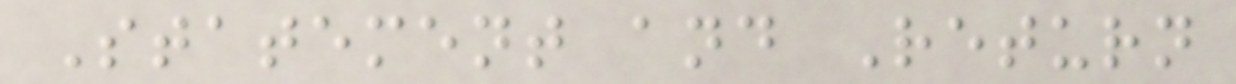Statement and Return
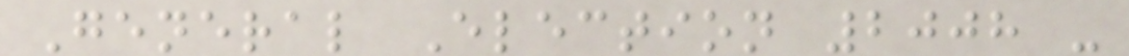General Election 2008 -
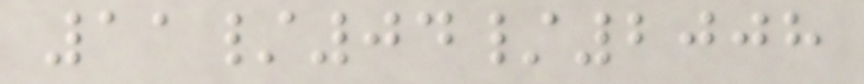11/04/2008
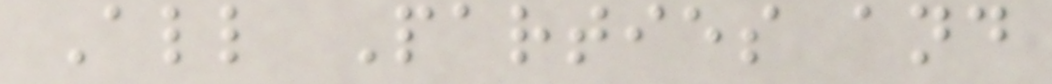All Parties and
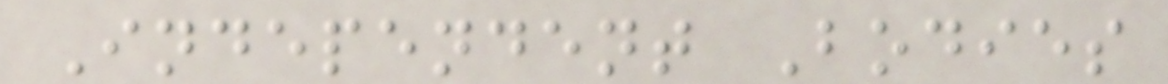Independent Bodies
